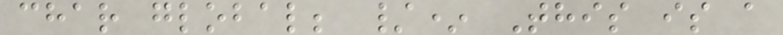char global; /* This is a
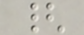{
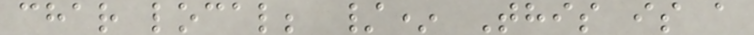char local; /* This is a
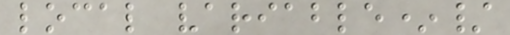local variable*/
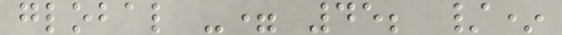global -= 45; /*
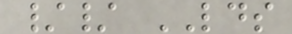// LDS
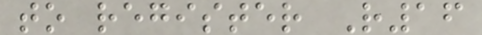to register R16
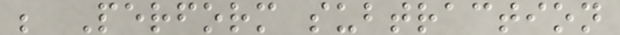; Perform subtraction
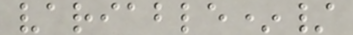variable*/
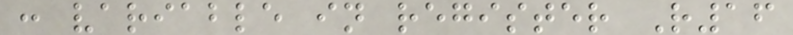: variable in register R16
